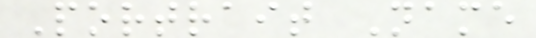Portrait Name
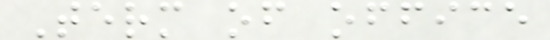Term of office
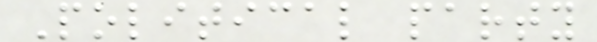Political party
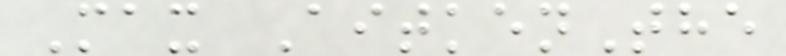Max AitkenThe
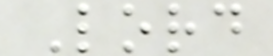Lord
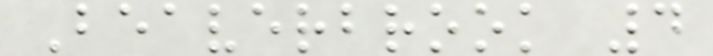Beaverbrook 4
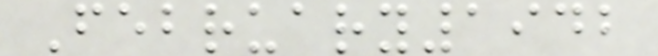February1942
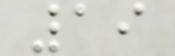19
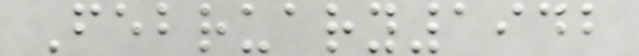February1942
